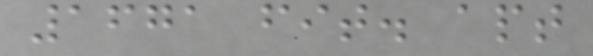1671 fit. apt
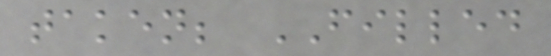taken; FILLED
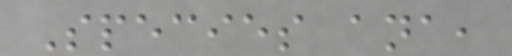Species ana,
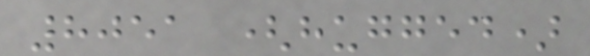8051 (hugged)
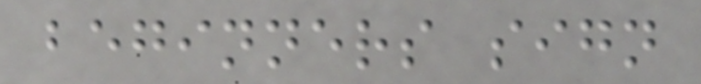beginners sign
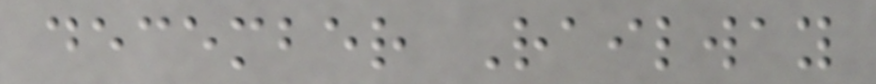december Railway
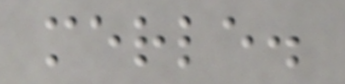merle.
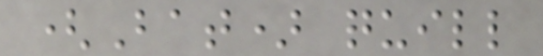(Bat) quill
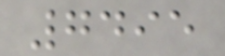7495
